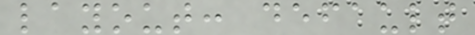layout: default
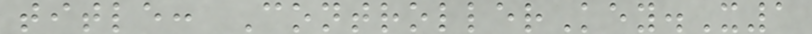title: ControllerKey.X1
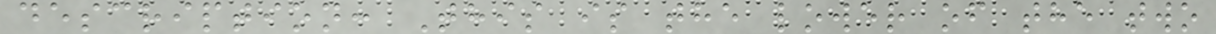description: This is the lower of the two
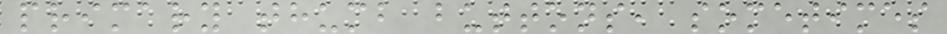primary thumb buttons, sometimes
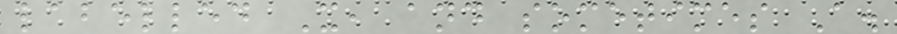labelled X, and sometimes A.
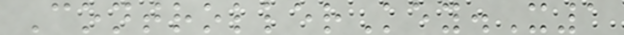ControllerKey.X1
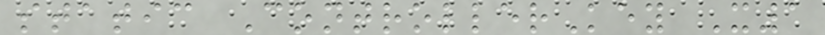static ControllerKey X1
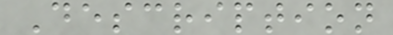Description
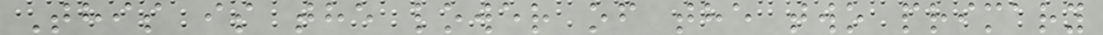This is the lower of the two primary
